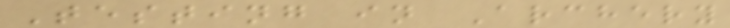Testing in Archery
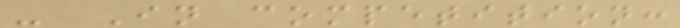- In competition:
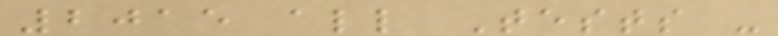2015 all Tests -
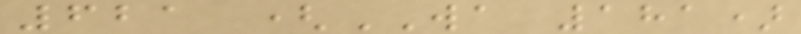621 (WA 181)
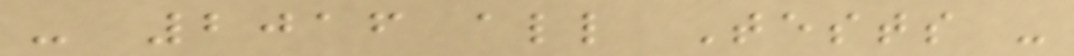- 2016 all Tests -
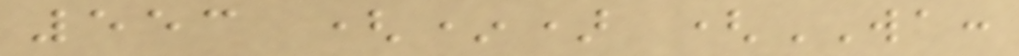553 (*) (WA:
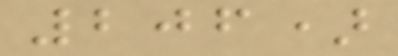206)
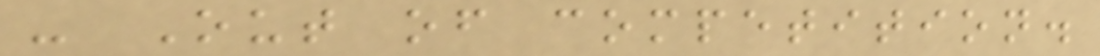- Out of competition.
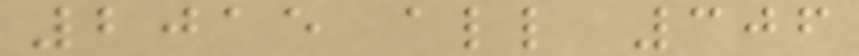2015 all 306
